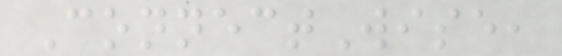ConnectWise,
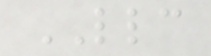LLC
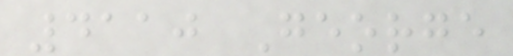4110 George
